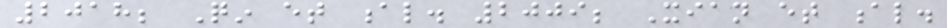2018; Qin et al. 2009; Xian et al.
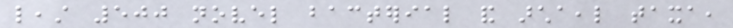least 500 novel bacterial and archaeal taxa,
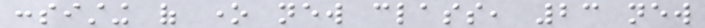consisting of one new class, 23 new
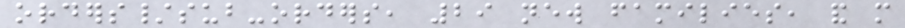orders/sub-orders, 29 new families, and more
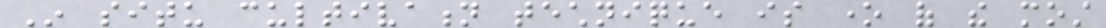In situ cultivation technique is one of the most
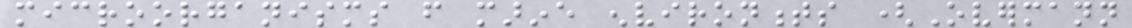microorganisms from marine environments (Overmann
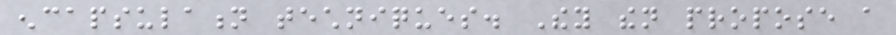encapsulation techniques. They then propose a
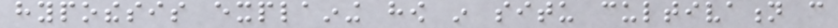hypothesis explaining how in situ cultivation can
